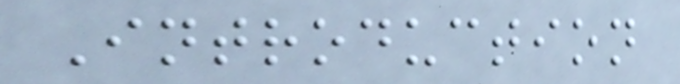Introduction
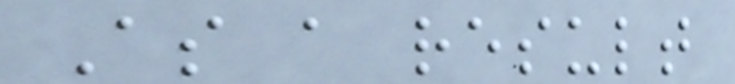As a result
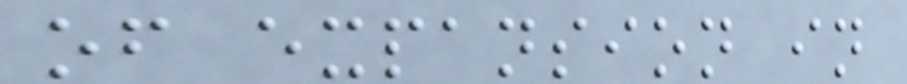of expansion in
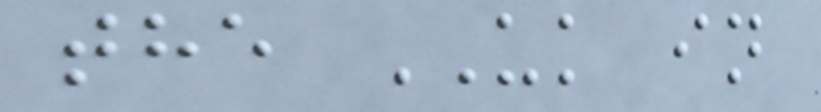the UK in
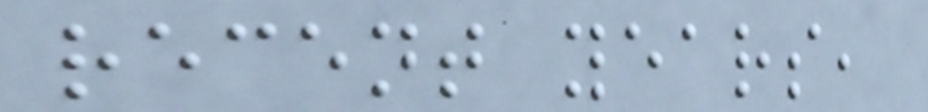recent years,
